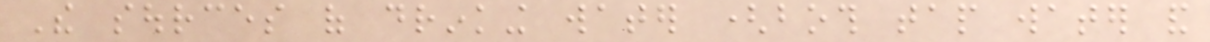The sources of drinking water (both tap water and
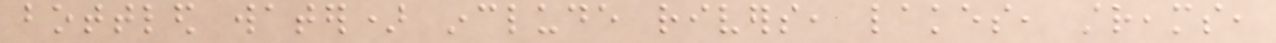bottled water) include rivers, lakes, streams,
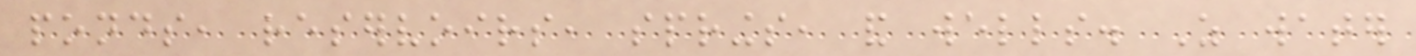ponds, reservoirs, springs, and wells. As water
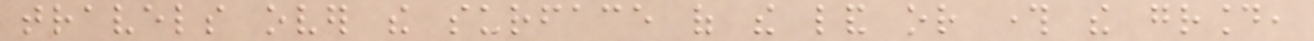travels over the surface of the land or through the ground,
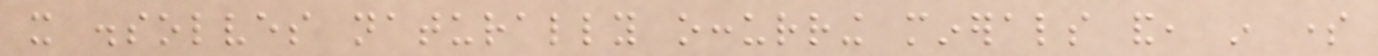it dissolves naturally occurring minerals and, in some
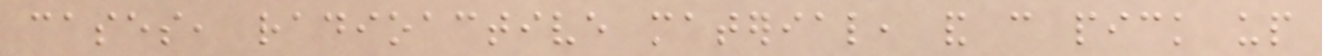cases, radioactive material, and can pick up
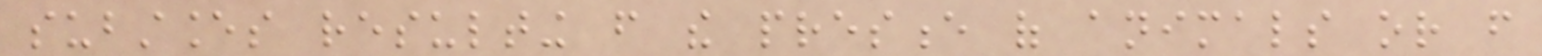substances resulting from the presence of animals or from
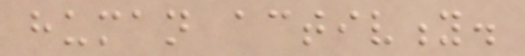human activity.
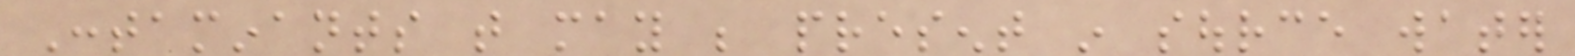Contaminants that may be present in source water
